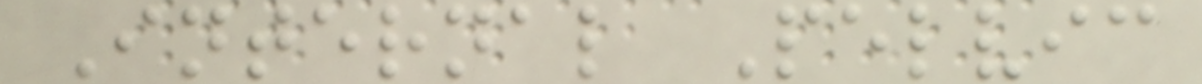Internal Pelvic
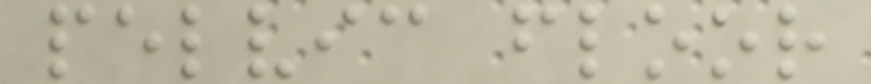pelvic floor
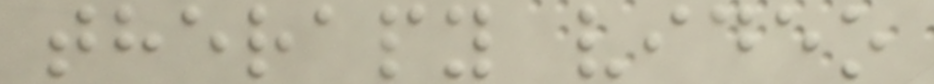therapy video
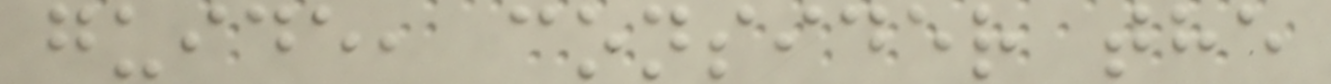guide, consider the
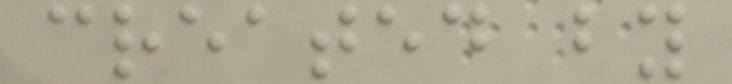created by
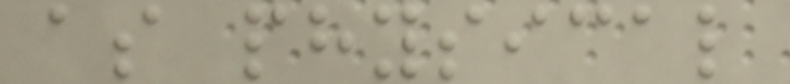as physical
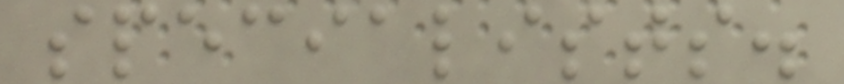specialists.
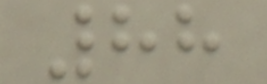88
